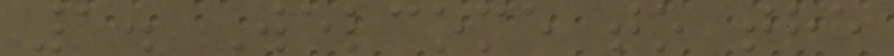1. Welcome to the
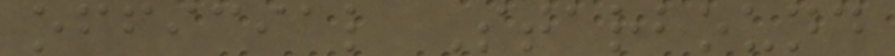official Starbound
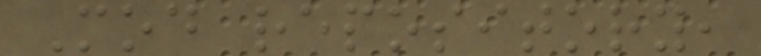Mod repository,
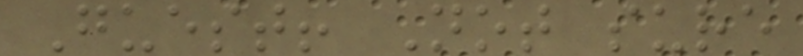Guest! Not sure
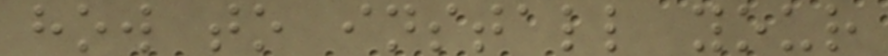how to install your
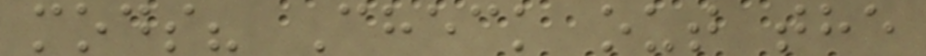mods? Check out the
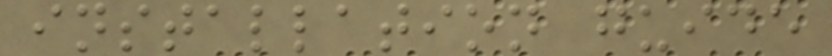installation guide
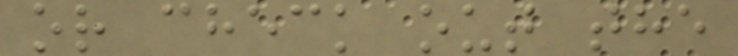or check out the
